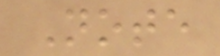Note
